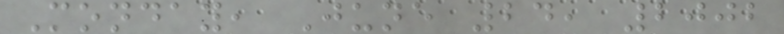Monday, June 24, 2002
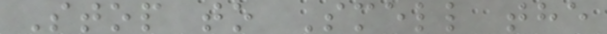Stop to Smell the
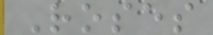Roses
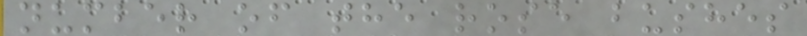number of the rose bushes
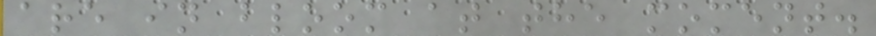are in bloom at the moment.
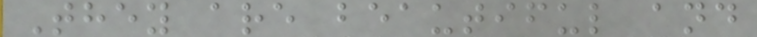They are beautiful and
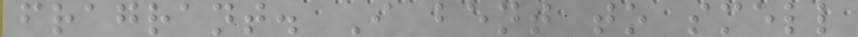fragrant. I bent to smell
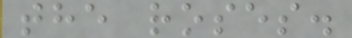the roses.
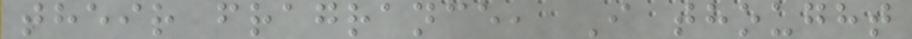their fragrance, I thought
